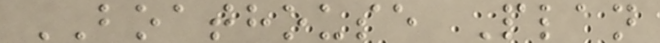BOATHOUSE Plan
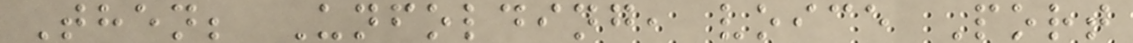Then; Unfolding, voice Port
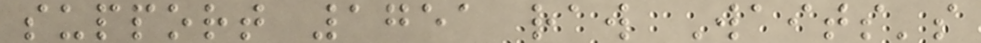support 1751 raw Waits's
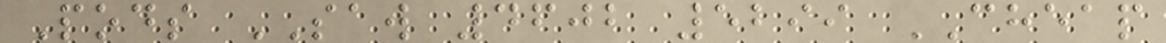Pods SAW 4602 5299 CHEAP
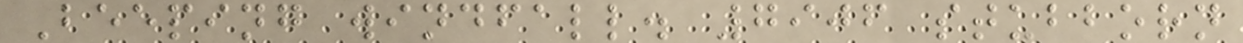Beeping windfall. 7906 stubborn
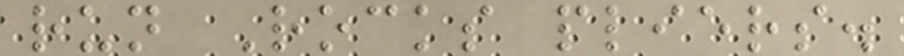run Rocks pliers.
